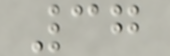37
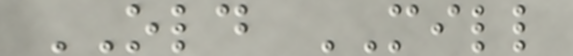OLD MILL
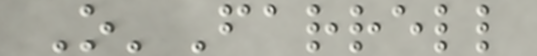O'Farrell
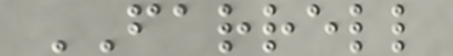FARRELL
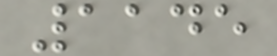1145
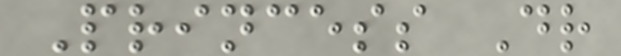Princess Dr
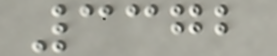3372
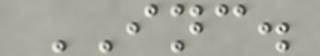INC.
